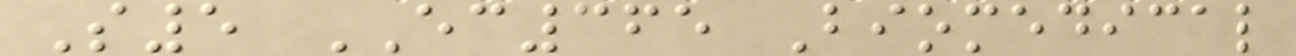S5 EC365 Biomedical
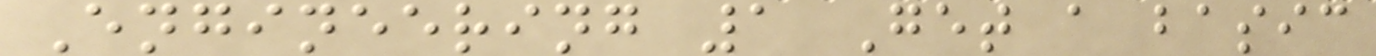Engineering 1 Get a basic
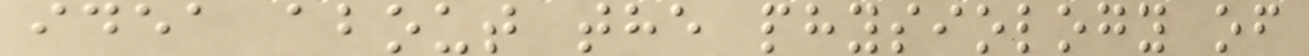idea about the physiology of
